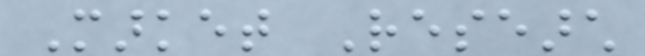Market Research
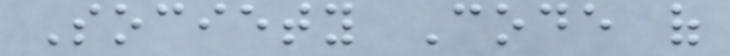Society Code of
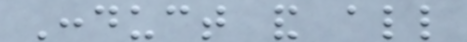Conduct and all
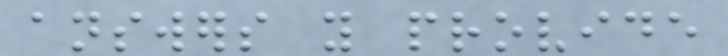answers you provide
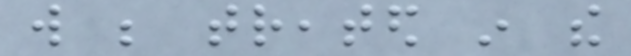will be treated in the
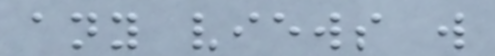any views will
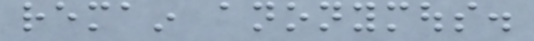remain anonymous.
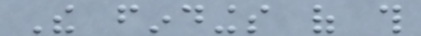The findings of this
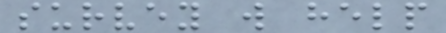survey will help
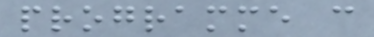programme can
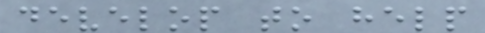develop to help
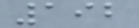192
